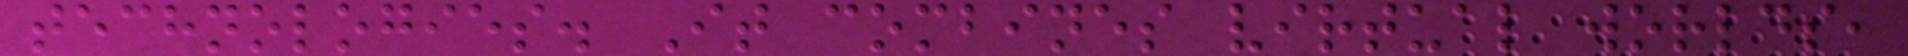technologies. It combines virtual worlds,
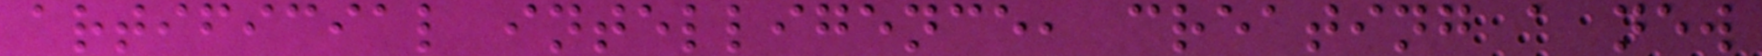artificial intelligence, creating a new
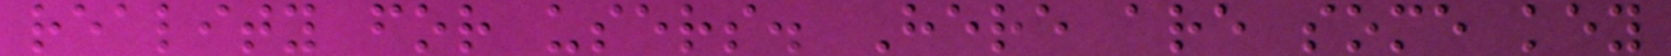reality for users. Here are some key
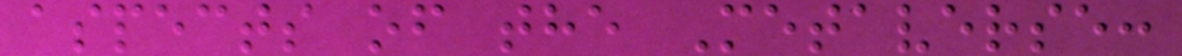aspects of the Metaverse:
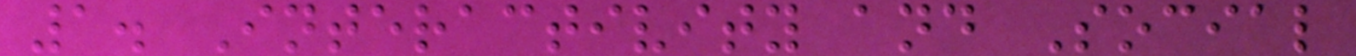1. Interactivity and Social
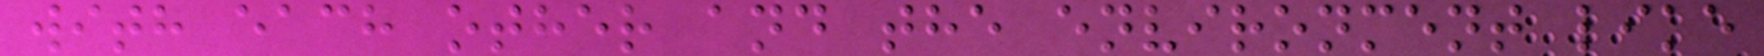with each other and the environment like
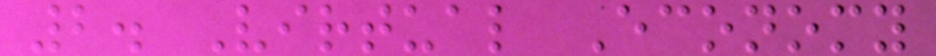2. Virtual Economy
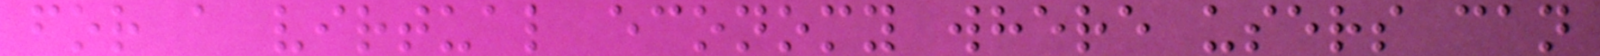for a virtual economy where users can
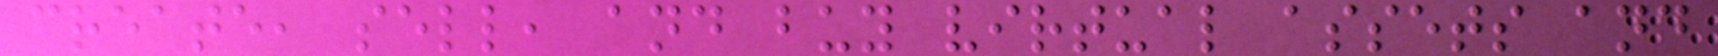create, sell, and buy virtual assets and
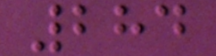284
